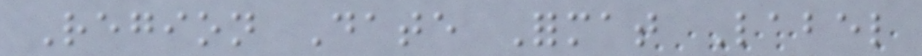Region Date Format Label
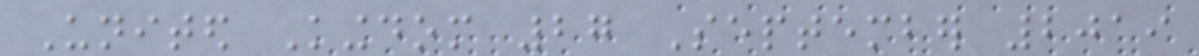United Kingdom 27 September 2019
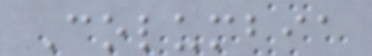Columbia
